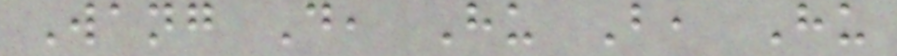Wang D, Hu B, Hu
